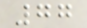77
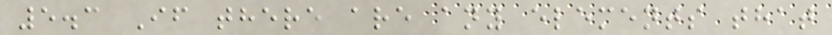5.3 If there are any elements that
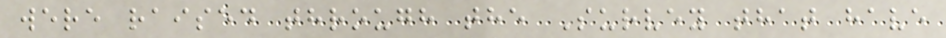were raised through the Survey that have
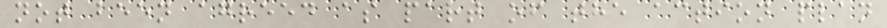not been agreed as part of the action plan
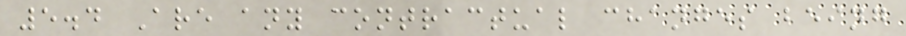5.4 Are any contractual changes being
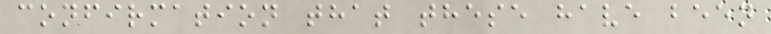confirmation that these have been
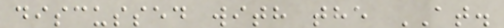discussed with the AT.
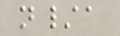n/a
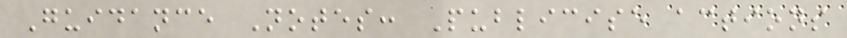Guidance Notes: Publicise actions
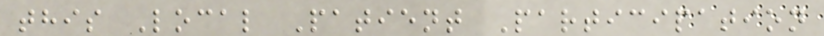this Local Patient Participation
